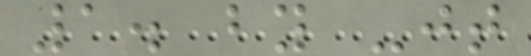1. by -jt
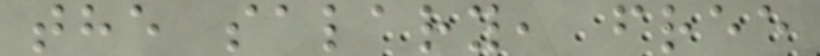the salary, free
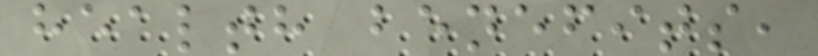health benefits,
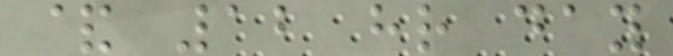& 12 hr day
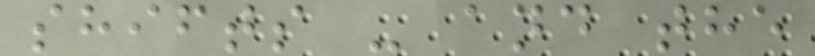shifts - and the
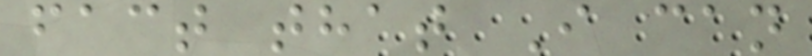fact that I can
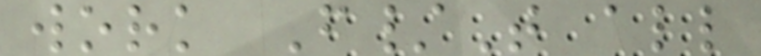work F/T all
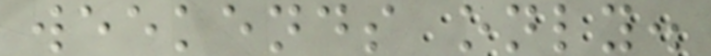weekends only.
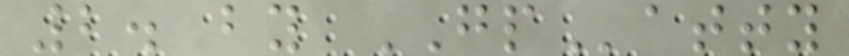2. by GPatty
